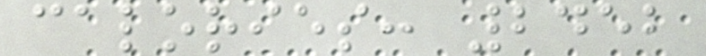calories: 2452
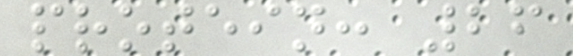protein: 26
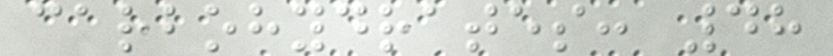carbohydrates: 48
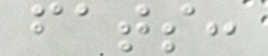fats:
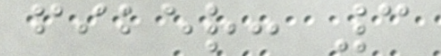fiber: 3
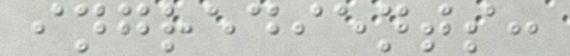ingredients:
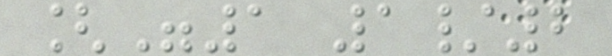["1 1/2
